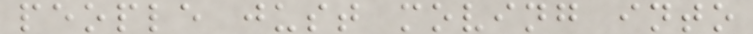people just moving into
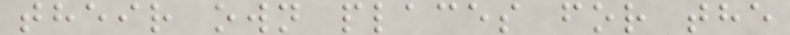their own places for the
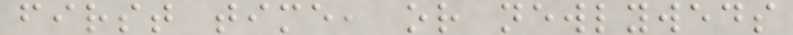first time, or newlyweds
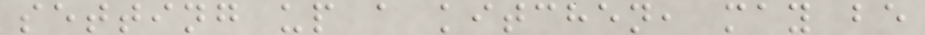setting up a kitchen, may be
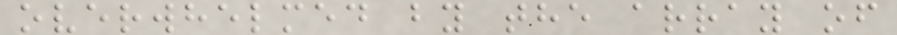overwhelmed by the array of
